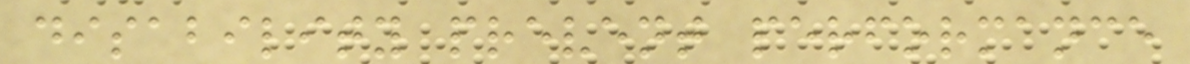disability prevent performance
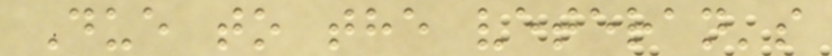Due to the veteran's
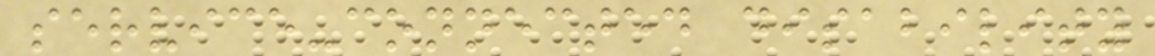service-connected disability
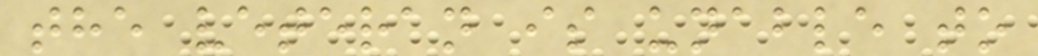the veteran is unable to
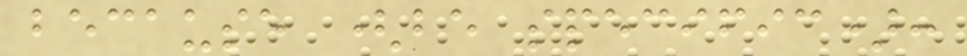because (be specific):
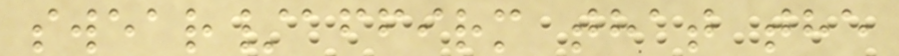swear/affirm that the
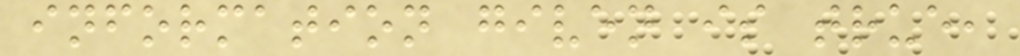information given is true,
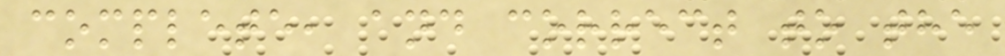complete, and correct to the
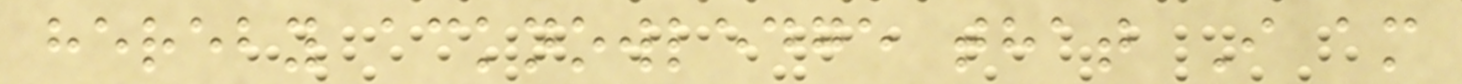hereby acknowledge that I am
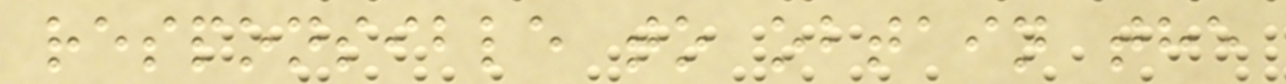responsible to obtain the
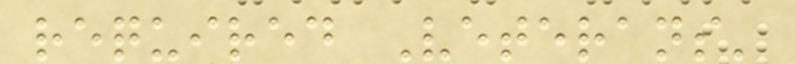required Veterans'
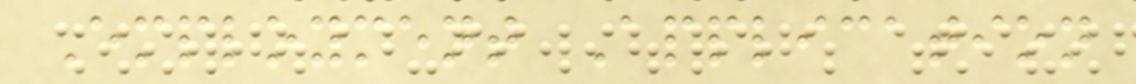Employment Application
